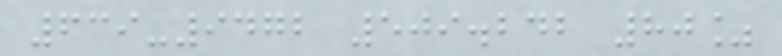639-9472 509.242 80%
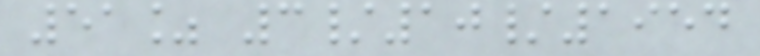51% 3/10/1954
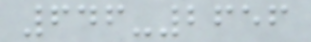646-2656
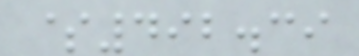$492.39
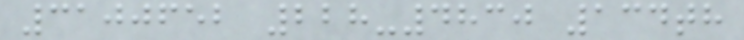3100652 228-4830 134th
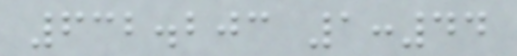632.203 1:44
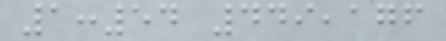1:54 449,176
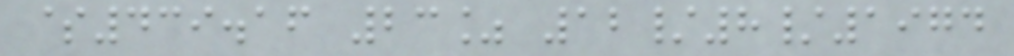$439.16 23% 12/8/1974
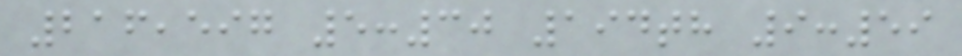216,597 5:30 194th 9:59
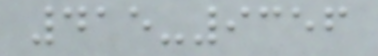415-9356
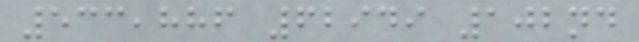533,886 62949 102nd
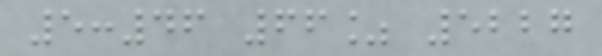5:46 66% 5227
